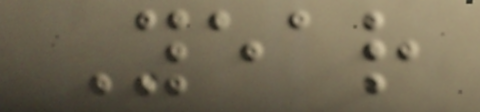Year
